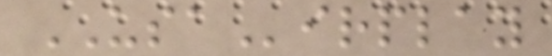USAirplay
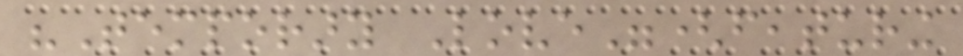"Temporary Love"(featuring
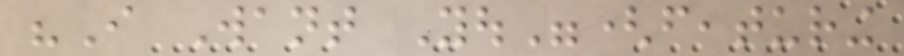"I Want You"(featuring
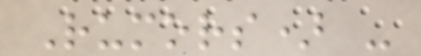Rumors) -
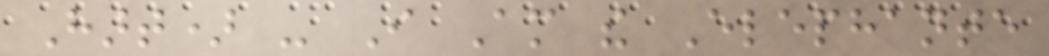Hart) - I Am the Elephante
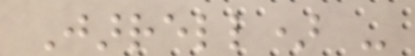Jarrell) -
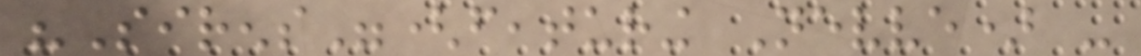"Sirens"(featuring Nevve) -
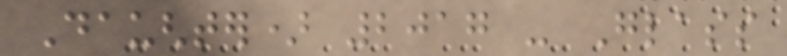Daughter) 2017 - Glass
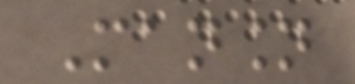Mansion
